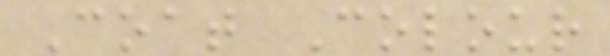Coat Colour
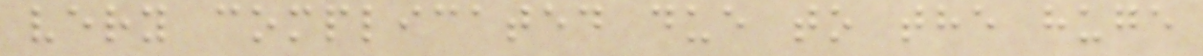very complicated due to the huge
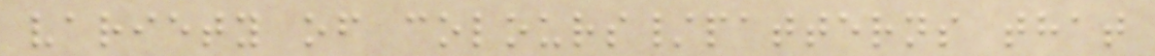variety of colours/patterns that
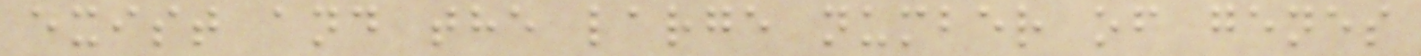exist and the large number of genes
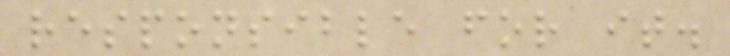responsible for it.
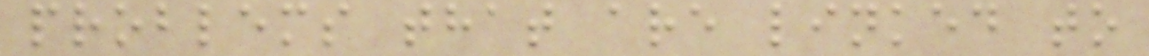problems that are linked to
